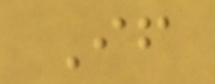If
